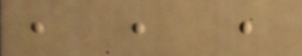, , ,
